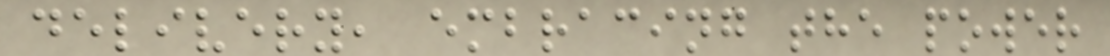delivery, embracing the power
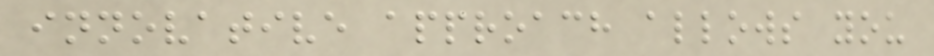innovative approach allows you
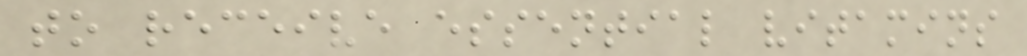to receive essential vitamins
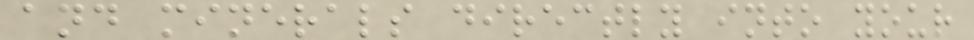and minerals directly into your
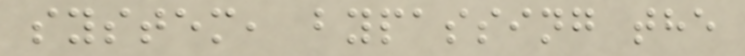system, bypassing the
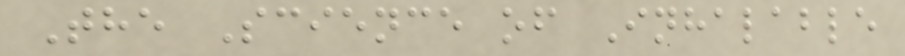The Science of Inhalable
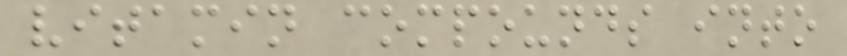vitamin compounds into
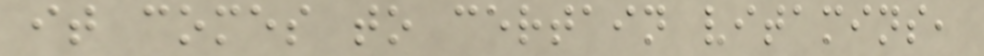it comes to certain vitamins,
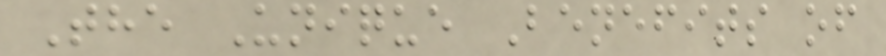The Unique Benefits of
